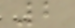2
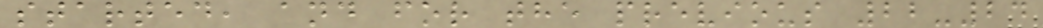started, and for the previous 22-24
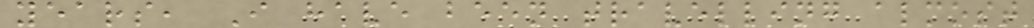years, I have been travelling almost
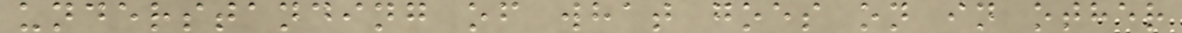understanding of what goes on in other
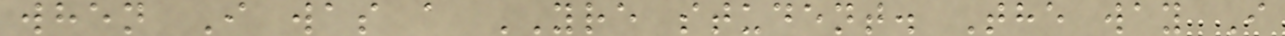when I was a YRE student. The way I
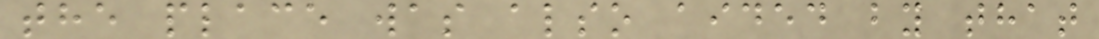the place was also aided by that
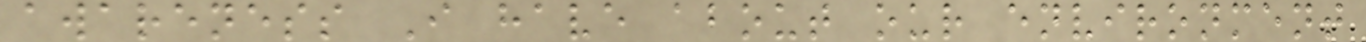awareness I have about our environment
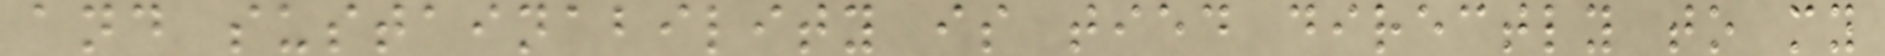and sustainability is tied directly to my
